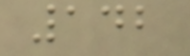142
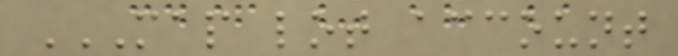MAP LOT ACCOUNT
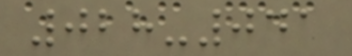028-041
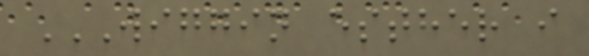WIGGIN ESTHER I
